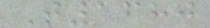T1680
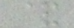&
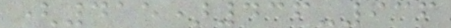(415)436-936
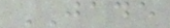JADE
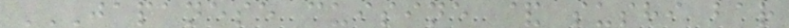JAPANESE CUISINE & SUSHI BAR
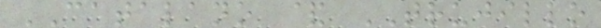CATALANO & TRUJILLO
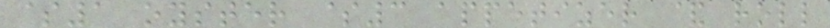$1 oyster $3 appetizer & roll
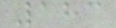183
